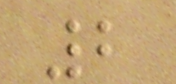2
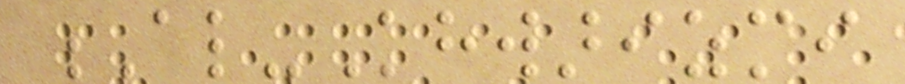Al-Khwarizmi
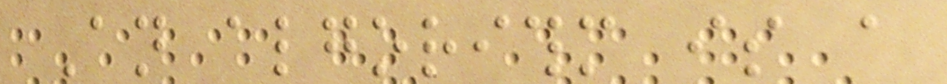An algorithm is a
